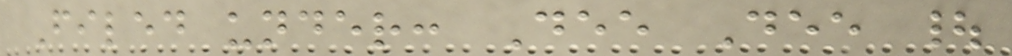Filed under: Dee Dee |
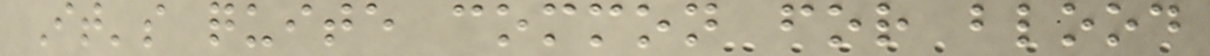It's quite common for blood
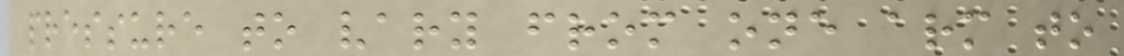pressure to vary from one arm to
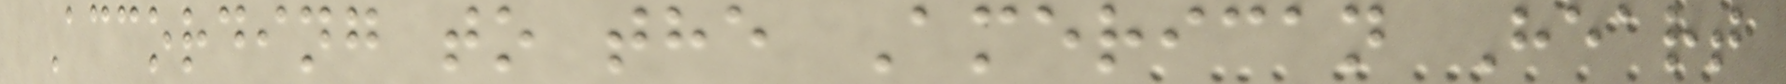According to the American Heart
